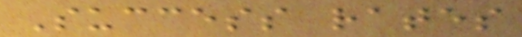Success rates
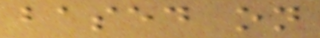based on
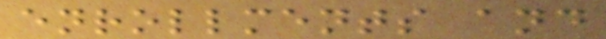enrollments and
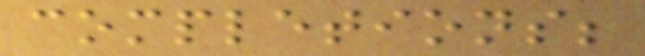completions;
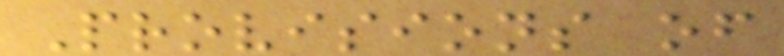Provisions of
